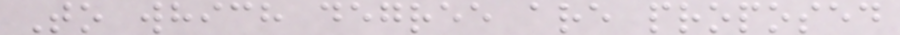To which degree are proposed
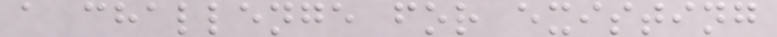a challenge for existing
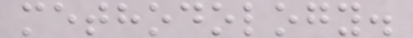methodology.
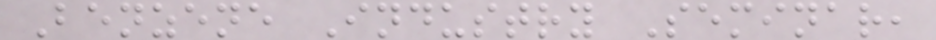Benzene Industry Seminar,
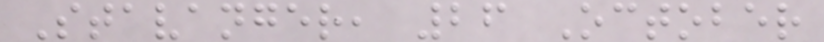Stavanger, 26 October
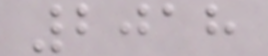2018
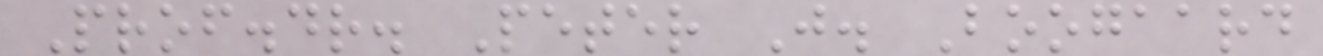Prof.dr. Peter J. Boogaard
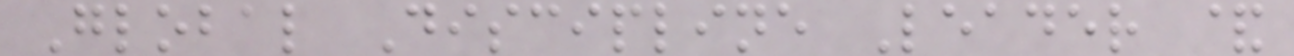Global Discipline Leader &
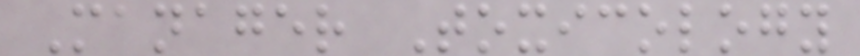Manager Toxicology
